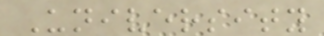University
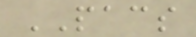PACS
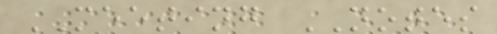MEETING NOTES
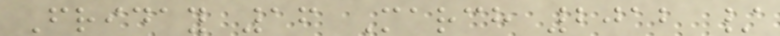Friday 16 March 2012 /
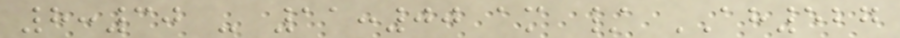8:30 - 11:00 am / AH527
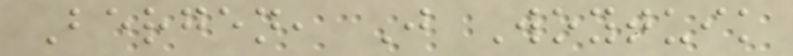Bergen, J Woytuik
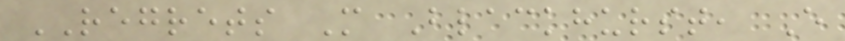REGRETS M Blackhurst, E
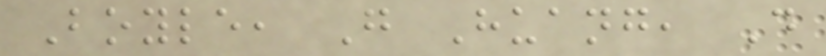Boyle, G Huang, D
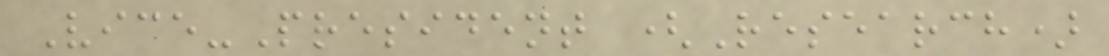Vice-President (Research)
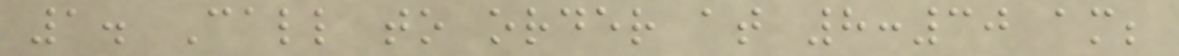1. Call to order at 8:30 am;
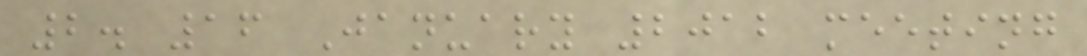2. 16 January 2012 meeting
